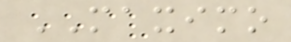MAXIMO
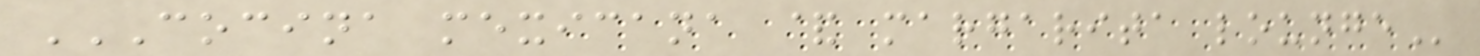COCINA MEXICANA & MARGARITA LOUNGE
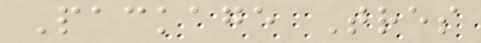Package Tres
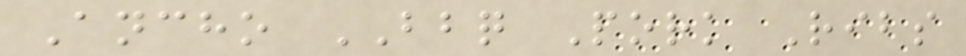Ancho BBQ Pork Ribs
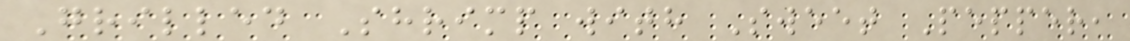Grilled Shrimp with Sweet Pepper,
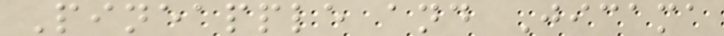Pineapple and Jicama
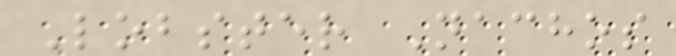Lobster Nachos
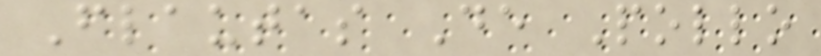Flautas De Pollo
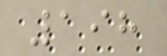198
